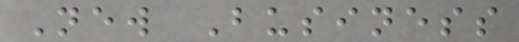New Business
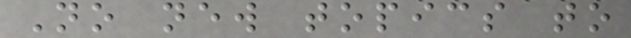No new topics to
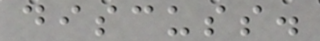discuss.
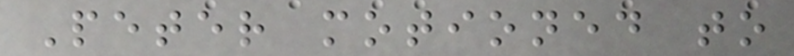Peter motioned to
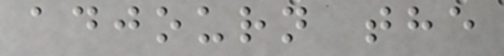adjourn the
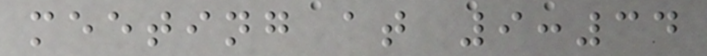meeting at 9:34
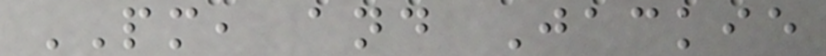PM, and Jackie
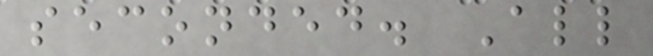seconded. All
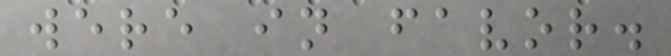were in favor.
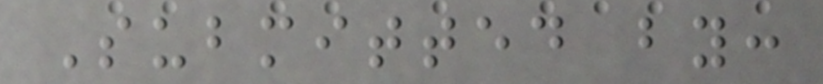Submitted by:
